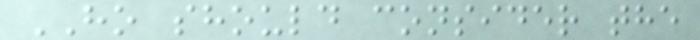HO should consider the
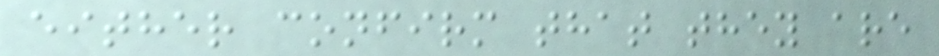either confirm that they are
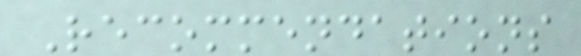Recommendations
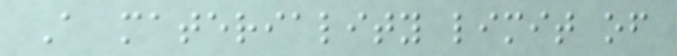A materiality limit of
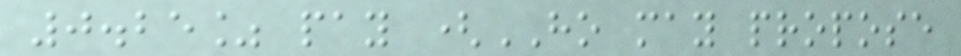0.25% pay (HO may propose
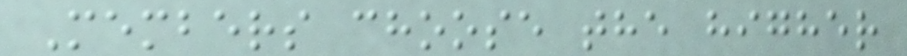Members choose the higher
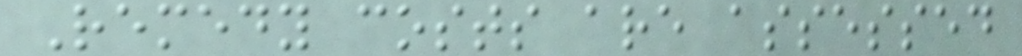Remedy costs are assessed
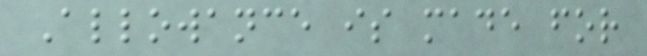Allowance is made for
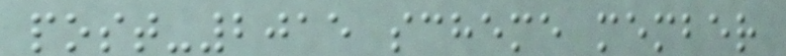post-2015 scheme member
